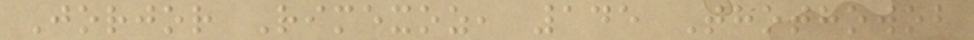Jorjor Rimexoz, 145 Thothowob
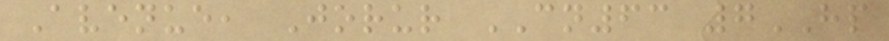Avenue, Jorur CN63 7HP
